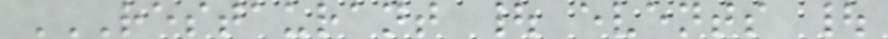RESTAURANT | EVENTS |
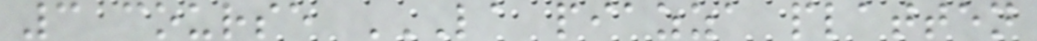3 course LA PIAZZA PLATTEN
